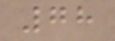78
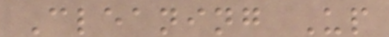Cleaning Up
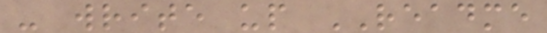- write up README
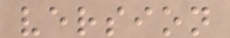version
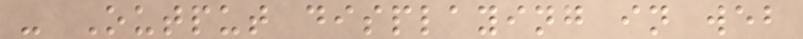- Output displaying in web
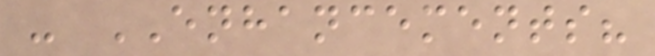- ENHANCEMENTS?
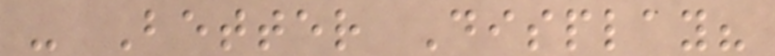- Better Display?
